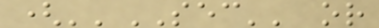(''SEC'' or
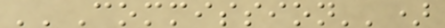''Commission'')
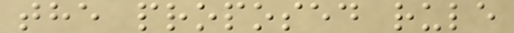the proposed rule
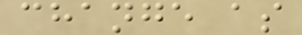change as
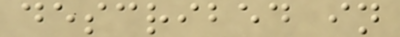described in
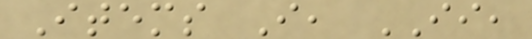Items I, II,
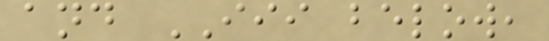and III below,
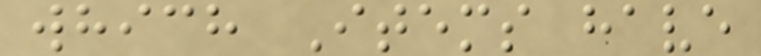which Items have
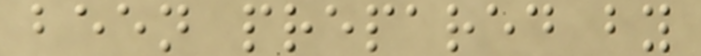been prepared by
